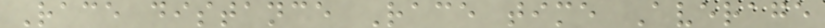Race distance Race time Average
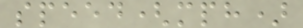speed(mph)
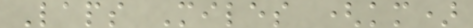Laps Miles (km)
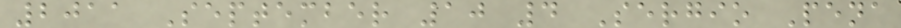2011 September 10 4 Sergio Pena
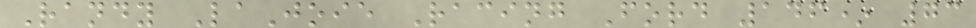Randy LaJoie Racing Ford 146* 73
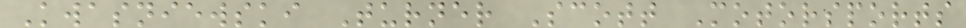Kwasniewski Turner Scott Motorsports
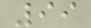99
